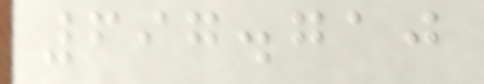697.710
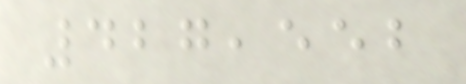427,552
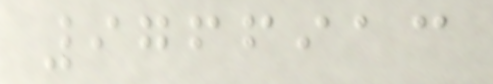9766913
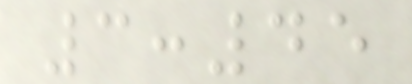3:45
